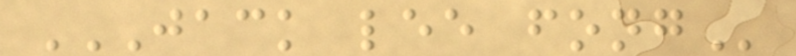JACK LEE FONG
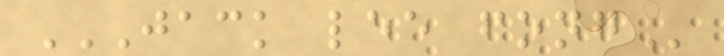JACK LEE FONG
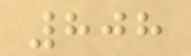808
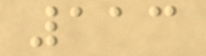113
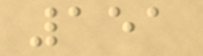151
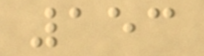153
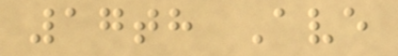17th Ave
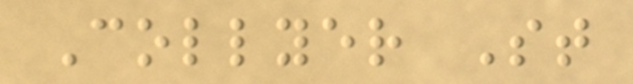Collyer St
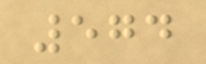574
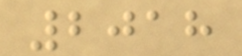2018
